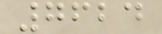7624
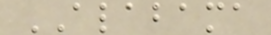ALABAMA
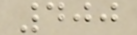400
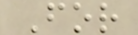For
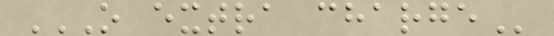O EXTRA CHARGE
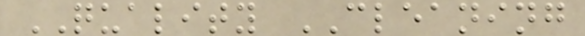QUALITY CLEANING
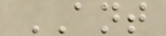ANT
